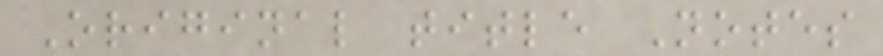Original title Notes
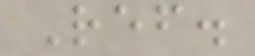Ref.
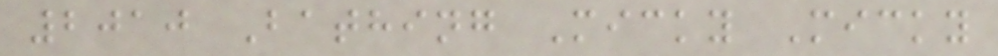2010 Bathing Micky Micky
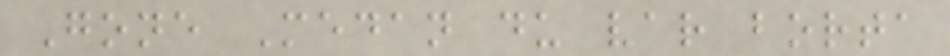Gone Medan du var borta
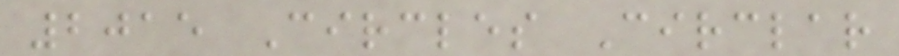2015 Circles Circlar
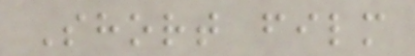Short film
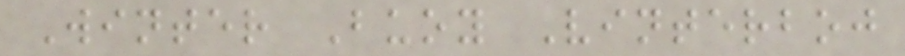Winter Buoy Vinterboj
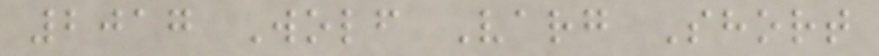2017 Wolf Varg Short
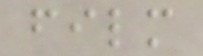film
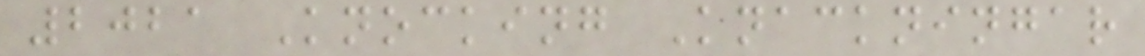2021 Knocking Knackningar
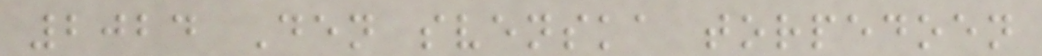2024 Den svenska torpedoen
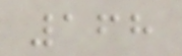168
